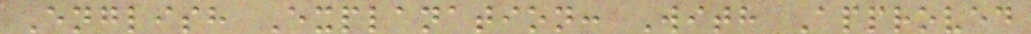English Explanation: With Approved
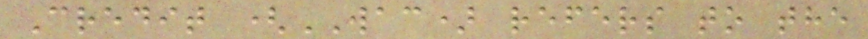Credit (WAC) refers to the
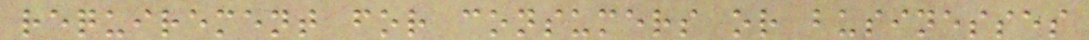requirement for consumers or businesses
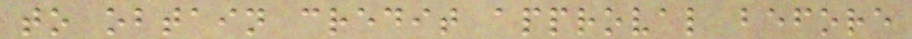to obtain credit approval before
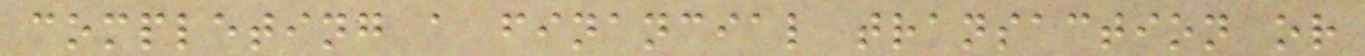completing a financial transaction or
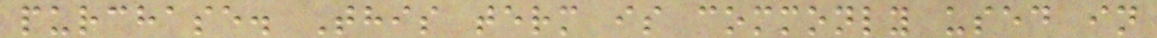purchase. This term is commonly used in
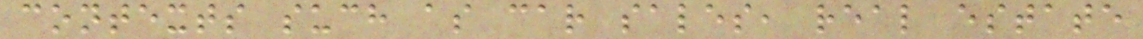contexts such as car sales, real estate
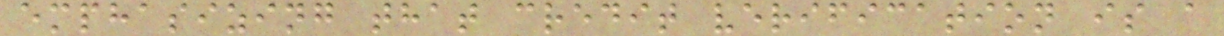emphasizing that credit verification is a
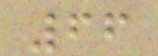66
